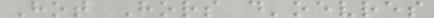Hot Hors d'oevres
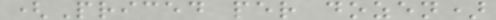(Priced per dozen)
